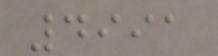4991
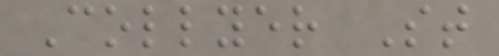Collyer St
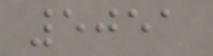5051
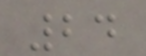24
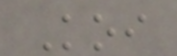Koi
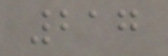217
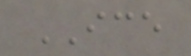ICE
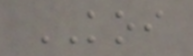KOI
